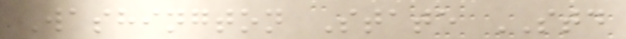Washington State STD
